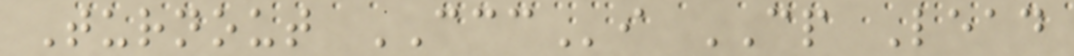Turnout CCCi CP Lead
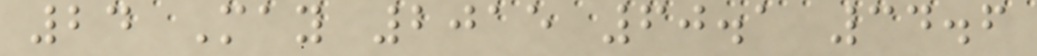24 May 2015 60.1 34.6
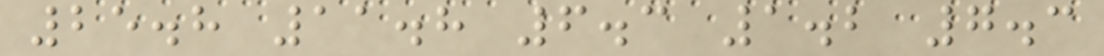25.8 11.8 6.3 1.2 7.3
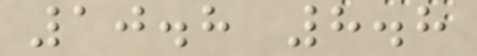10.8 8.8
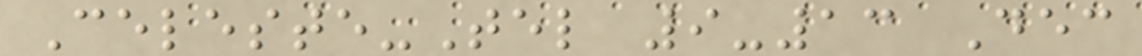Celeste-Tel 9-13 Dec
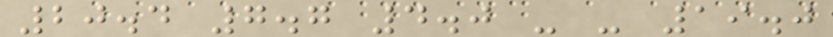20.4 7.7 4.0 - - 19.0
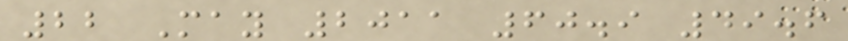22 May 2011 60.9 49.6
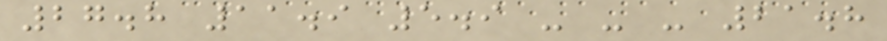27.8 11.9 5.9 - - - 21.8
